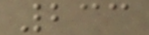233
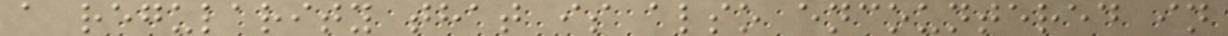a regularity that is also encountered in
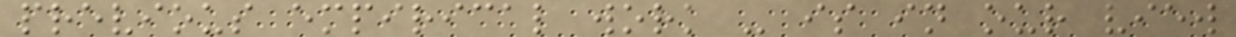previous empirical work - is in our view
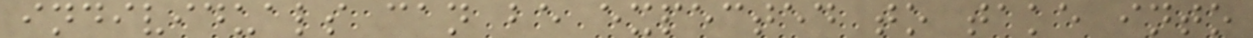individuals can be expected to take into
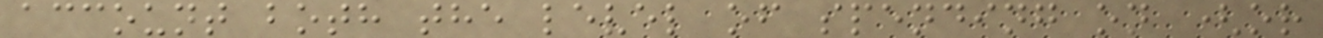account both the level of spending on (or
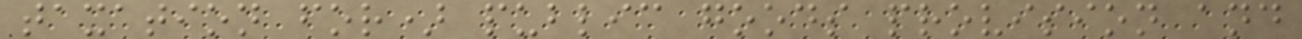taxation for) public goods provision and
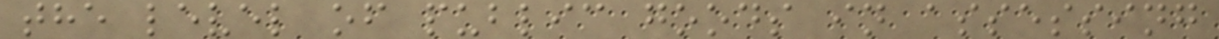the level of public goods in assessing
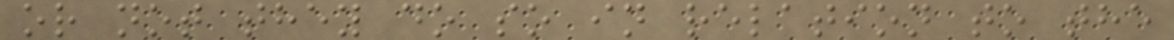or not they do so in relation to the
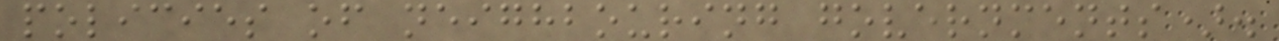policies of neighbouring governments).
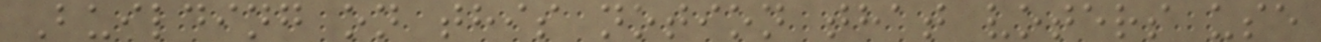Building on this notion that voters use
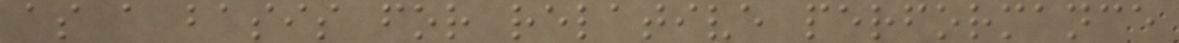as a basis for relative performance
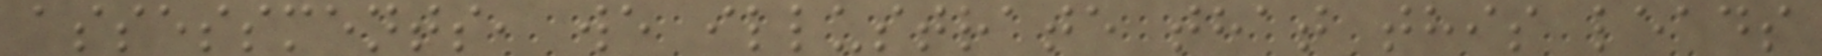assessments, we illustrate that this leads
